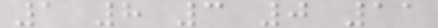1 8 3 0 11
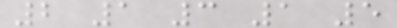2 1 3 1 5
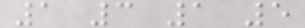1 3 1 5
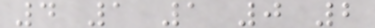4 1 1 0 2
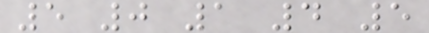5 0 1 4 5
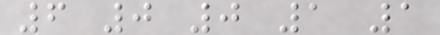6 0 0 1 1
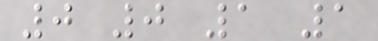0 0 1 1
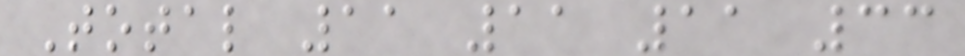Total 11 11 11 33
